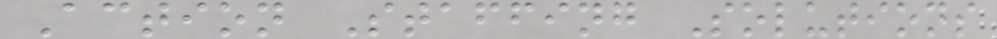Action Staffing Solutions
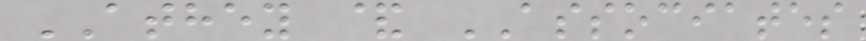ATHEY & ASSOCIATES
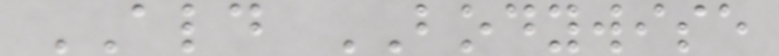ALD BODYWISE
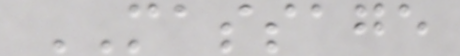MASSAGE
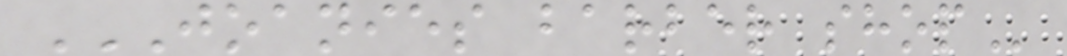JOANIES BARBER SHOP
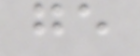ge
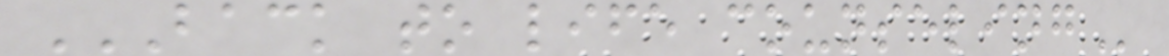BACK TO LIFE COUNSELING
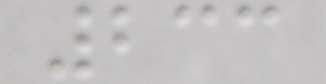233
